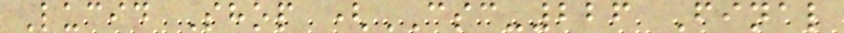Lucid Shop (CSC-226 Final
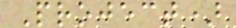Project)
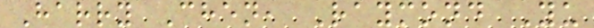Harry Chen, Raymond Yu
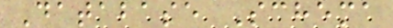Database Schema
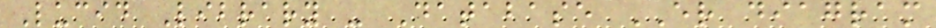Lucid Library - Database ER diagram
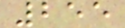255
